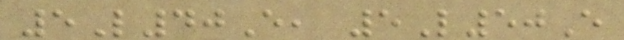5L40E, 5L50E
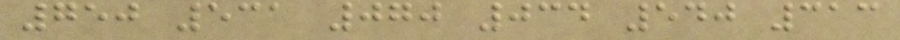750 531 070 034 540 313
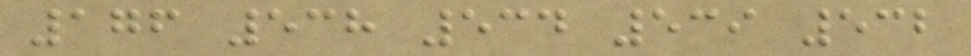176 538 534 539 532
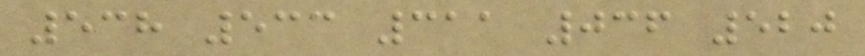538 533 311 036 520
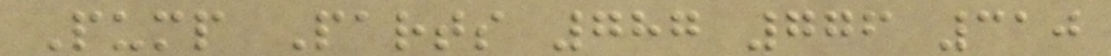Pump Parts 787 776 310
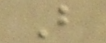B
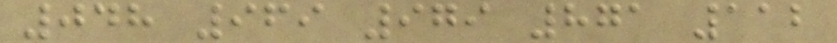048 969 979 871 112
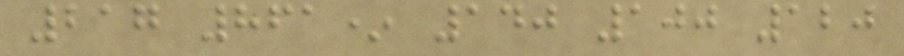217 861* 140 100 120
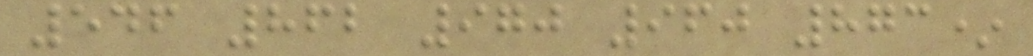546 862 970 960 873*
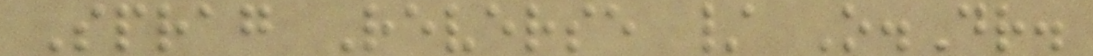Sprag Reverse / O.Dr.
